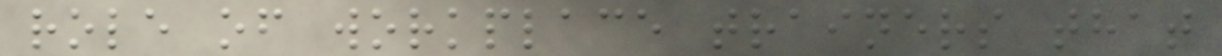role of workplace trainers that
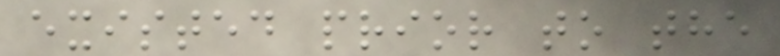existed prior to the
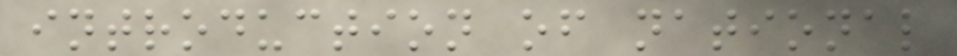introduction of national
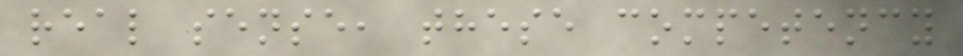real sense, these competency
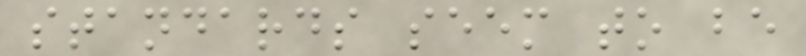standards seem to be
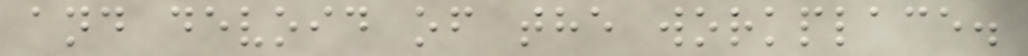and devoid of the workplace.
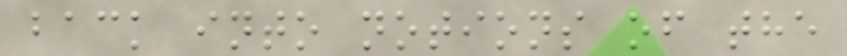back into notions of the
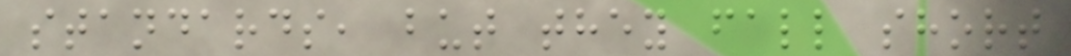standards, but they fall short
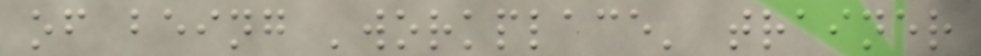of being 'workplace' trainer
